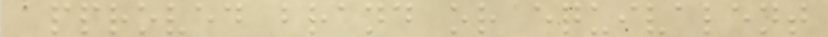approved brand or equivalent
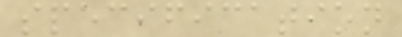specification
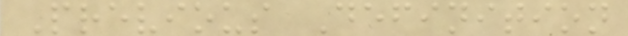Previous Definition
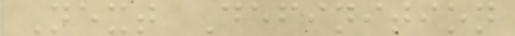Next Definition
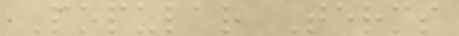Popular Terms
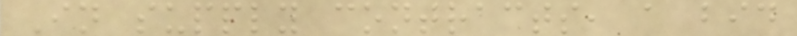In supply contracts, a bid
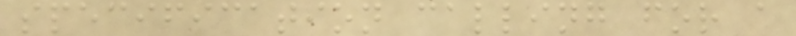specification calling for a
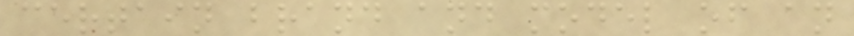certain brand and model of an
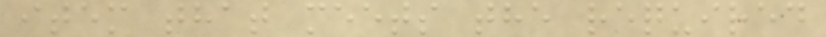item that meets the required
